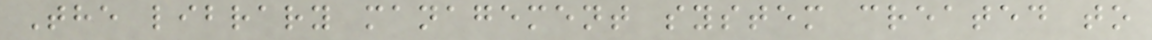The library management system created to
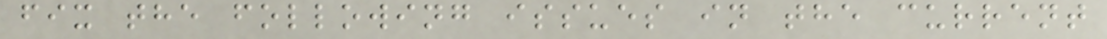fix the following issues in the current
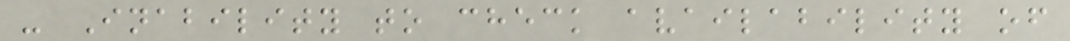- Inability to check availability of
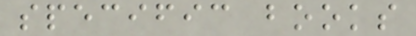specific books
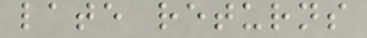late returns
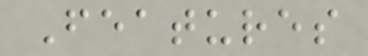Features
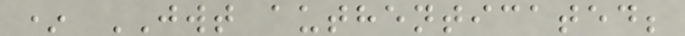* JWT authenticated;
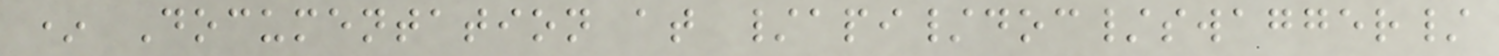* Documentation at /api/doc/swagger/
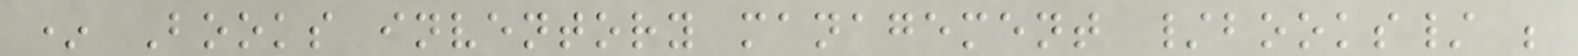* Books inventory management /books/ ;
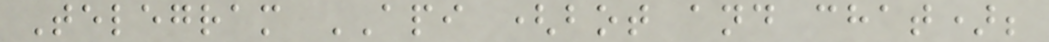Telegram API (bot and chat);
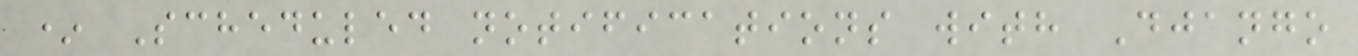* Scheduled notifications with Django
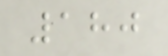180
